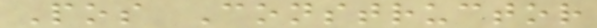Pos Constructor
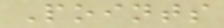Points
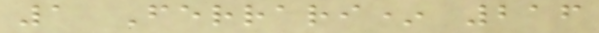1 Ferrari* 216
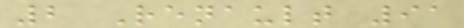2 Renault 91
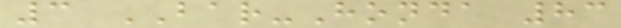3 BAR-Honda 83
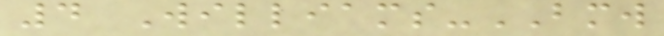4 Williams-BMW
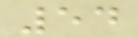54
